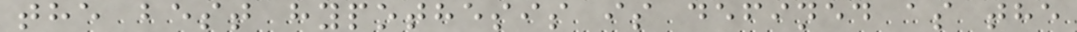the best hypothesis is defined as the
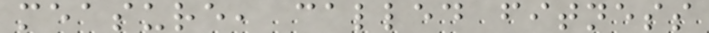measure, called fitness
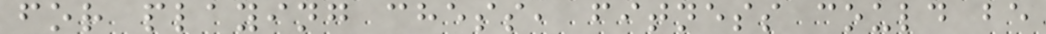for playing chess, fitness could be
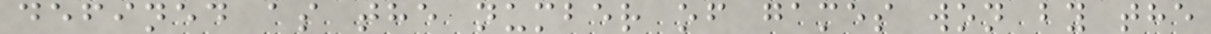defined as the number of games won by the
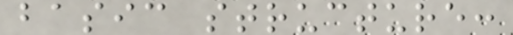basic structure:
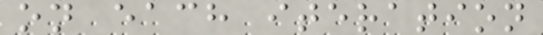on each iteration
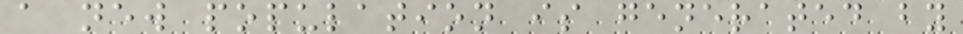a new population is generated by
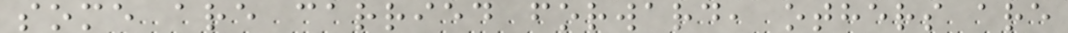some are carried forward, others are
